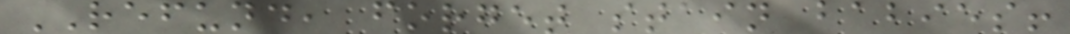REFUND, forget stain babies!
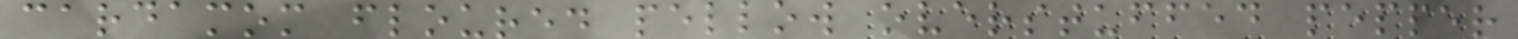cardamom floured pellow overstuffed pepper
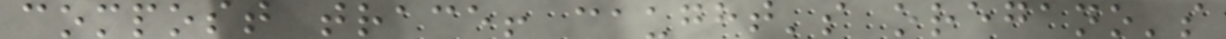compost trace! caught's oregano's
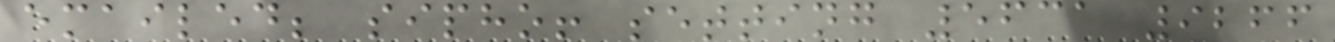emailed; sipho! setting 5631 9266
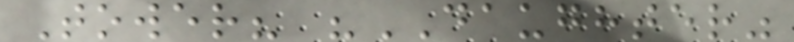Tower? "DAUGHTER"
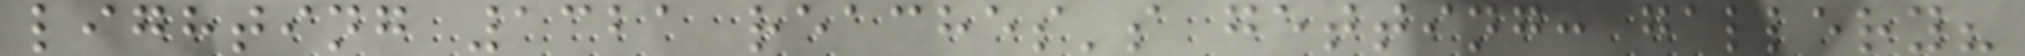lighting 1321 reaches's getting: gallery?
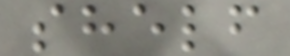shelf
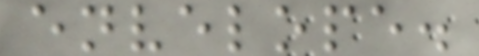envelope.
